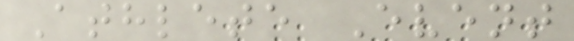Athlete Event
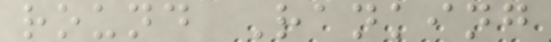round Ranking
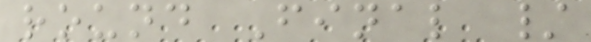round Final /
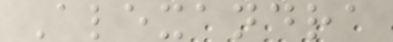Alexandra
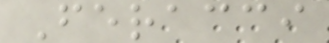Feracci
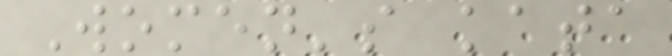Women's kata
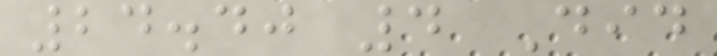24.40 4 Did
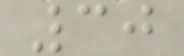30
